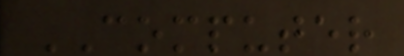COMPUTER
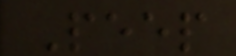Peep
